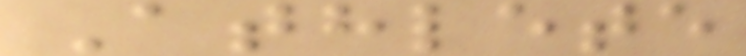Athlete
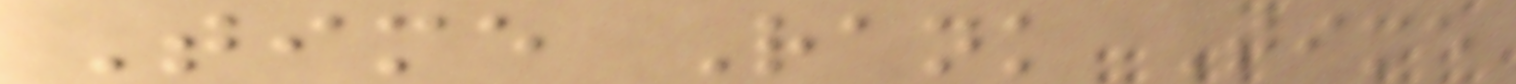Time Rank Time
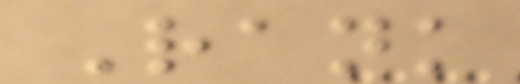Rank
